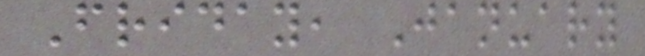Friday, January
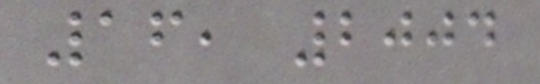16, 2004
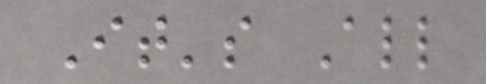It's All
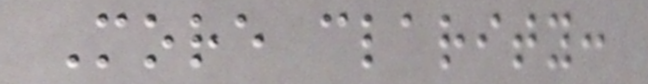More clarity:
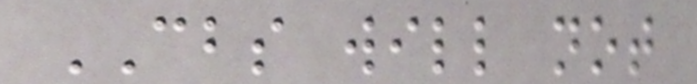CBS will not
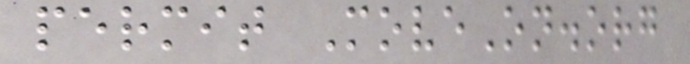permit MoveOn.org
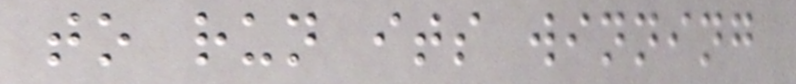to run its winning
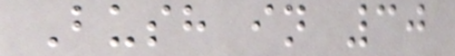Bush in 30
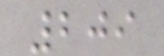209
